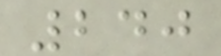240
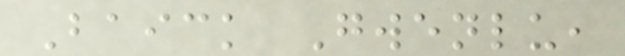Baick Gwenlu,
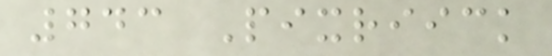743 Pixriick
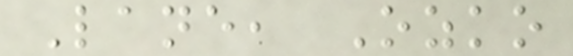Lane, Ozko
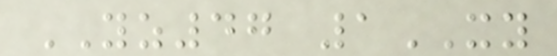YZ47 1XY
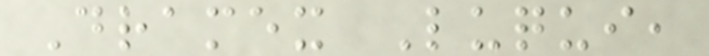Dramex Luqui,
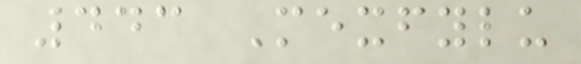443 Mexfylu
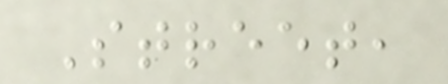Street,
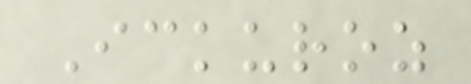Ickuroz
